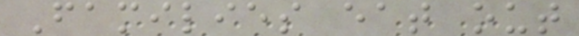Families eat out
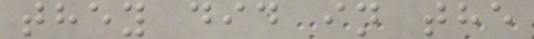they did in the
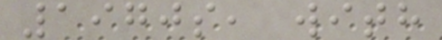1970s, with
